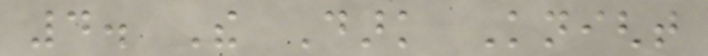4. The Dark Knight
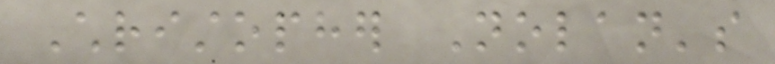Christopher Nolan's
